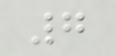7
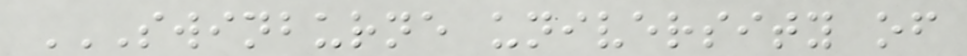SWINBURNE UNIVERSITY OF
